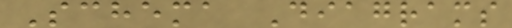Schema Diagrams
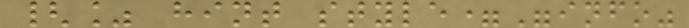{% hint style="info"
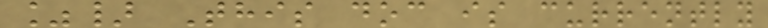%} This doc is currently
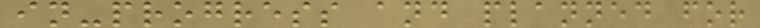in-progress and planned for
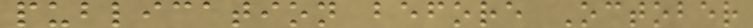publication before October
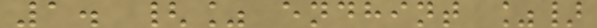1. {% endhint %}
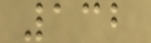132
